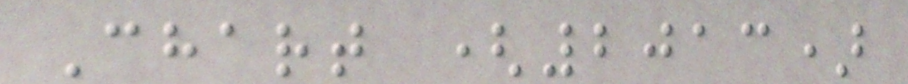Chart (2013)
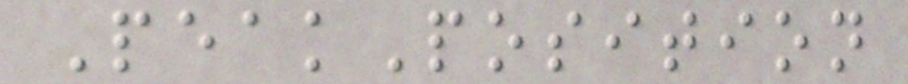PeakPosition
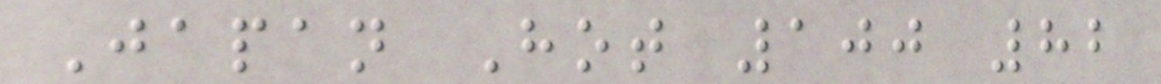Japan Hot 100 82
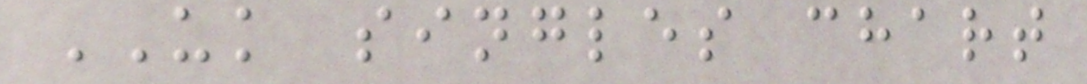UK singles chart
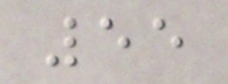55
